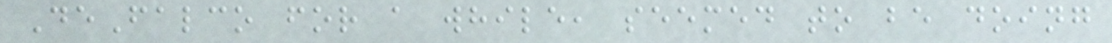DeFalco for a while, seemed to be doing
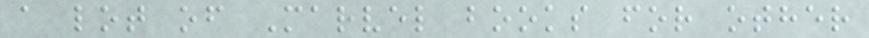a lot of Marvel books for other
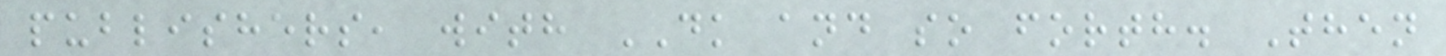publishers, with DK and so forth. Then
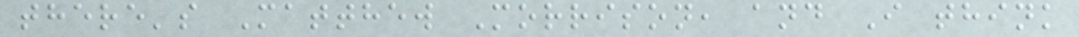there's Matthew Morrison, and I think
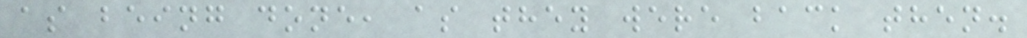as being done, as they were back then.
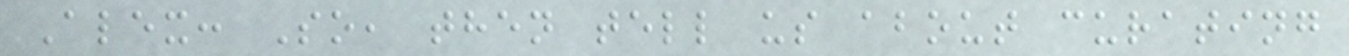Alex: So, then tell us about curating
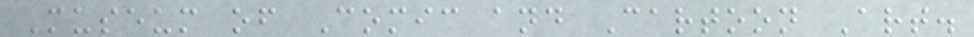Museum of Comic and Cartoon Art.
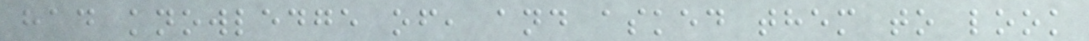had knowledge of, and asked them to look
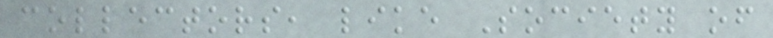collectors, like Society of
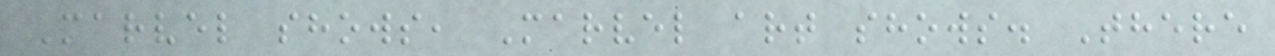Marvel shows, Marvel art shows. There
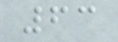63
